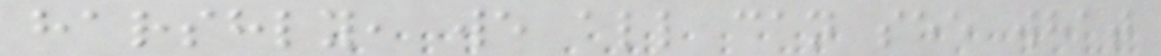harshly, we all can see what
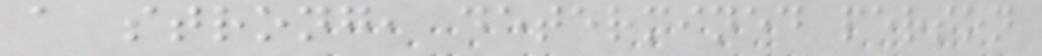a strong, determined person
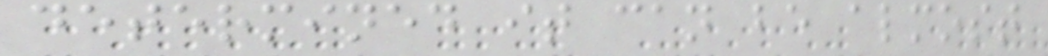determined it can be almost
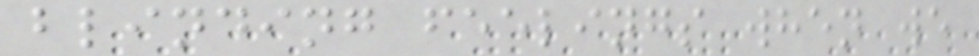blinding feelings when we
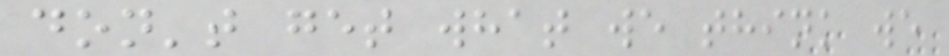don't get what we think we
